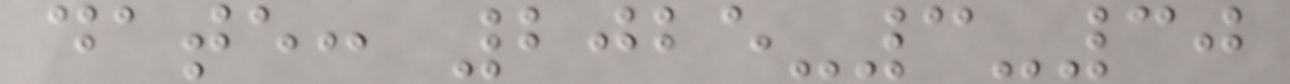date: 2025-3-30
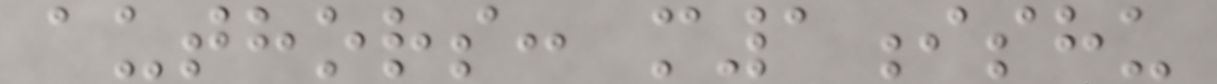authors: m1ishu
